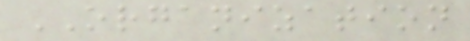ORGANIZATION
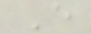E
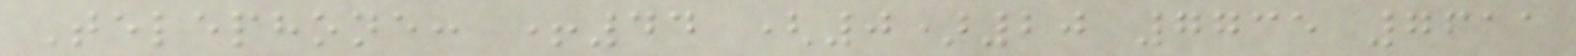Telephone: +44 (0)20 7735 7611
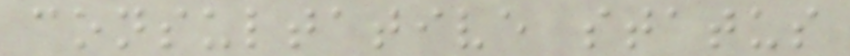consultative status
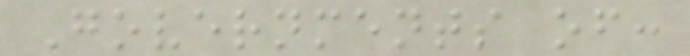Governments of:
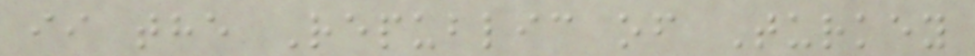ii the Republic of Turkey
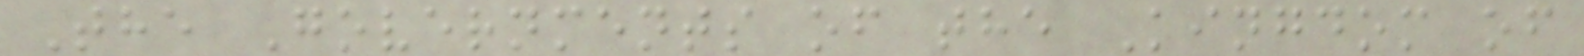The Governments of the Kingdom of
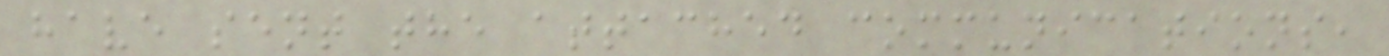have sent the attached communications,
